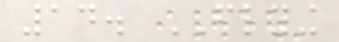14. FLYING
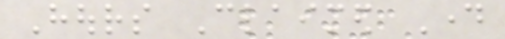Hours Claimed Day
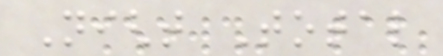Night Total
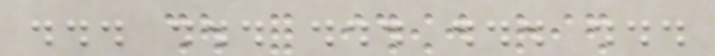... ... ... ... ...
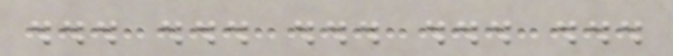... ... ... ... ...
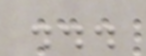...
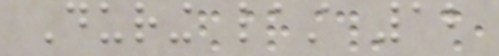During last 12
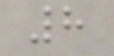8
